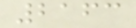2163
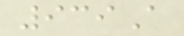939A
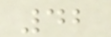42
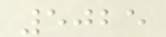5025
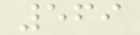569
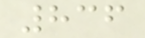836
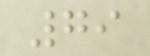79
